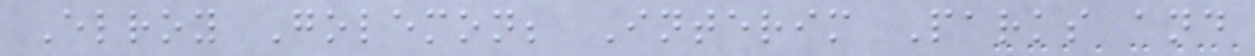Elroy Golemon; Interim Parks and
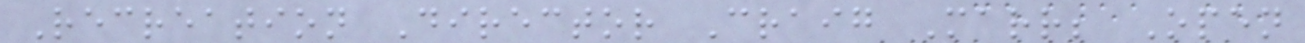Recreation Director Craig Marr; Open
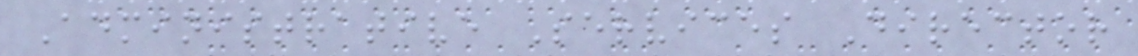Administrative Services Director
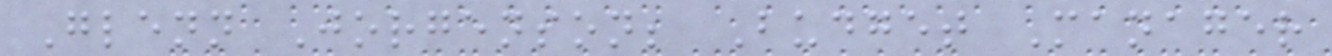Glenn Jorgenson; Budget Manager
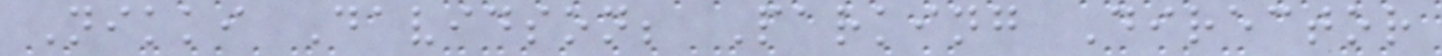Nikki Davidson; Parking Director
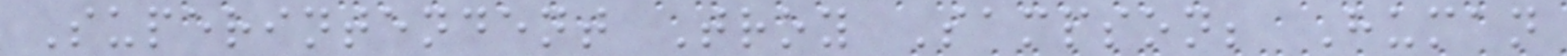Superintendent Troy Sampson; Human
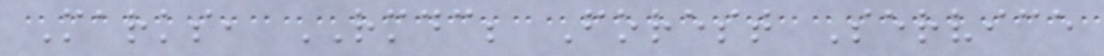Marks, RMDC; Forest Service
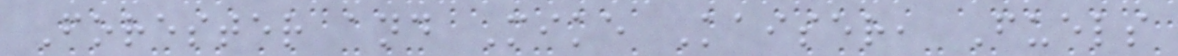Forester and Mike Kaiser, Fuels
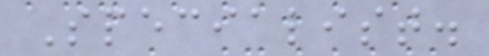Specialist.
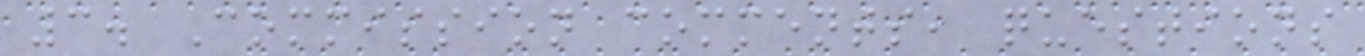3. Commission comments, questions
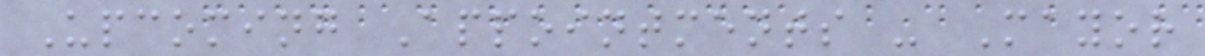Upcoming Appointments - Mayor
